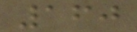160
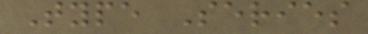Type Series
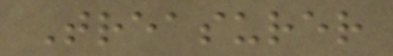Treasurer
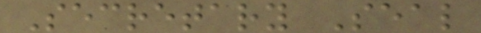Secretary Seal
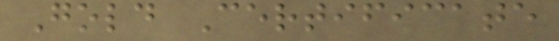Gold Certificate
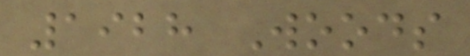1928 Woods
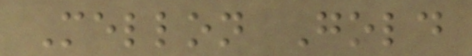Mellon Gold
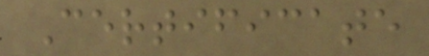Certificate
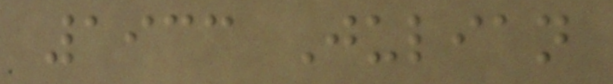1933 Julian
